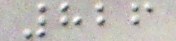826
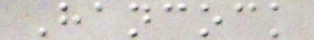Hancock
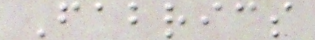Fabrics
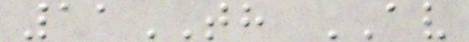11TH AV
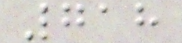718
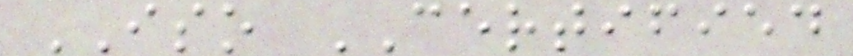ISO CERTIFIED
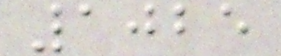1025
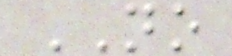NO
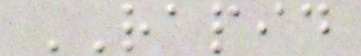RAPID
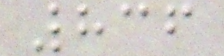836
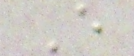E
